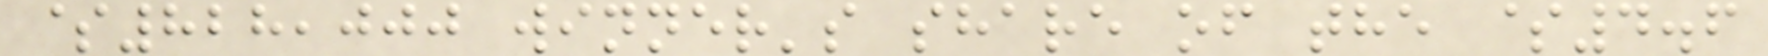$828,000 winner's share of the $4.6
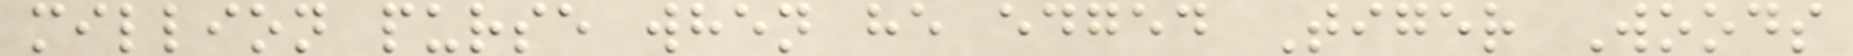million purse when he edged Tiger Woods
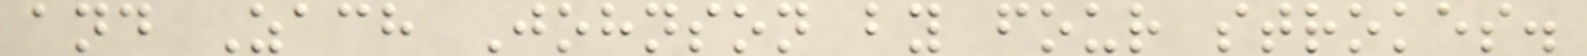and Zach Johnson by four strokes.
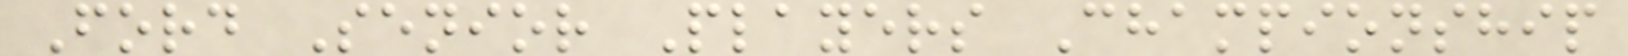Ford Senior Players Championship
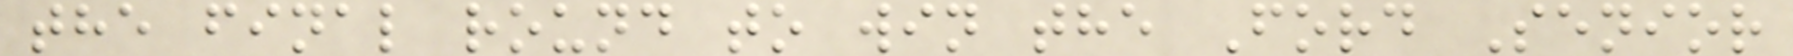the final round to win the Ford Senior
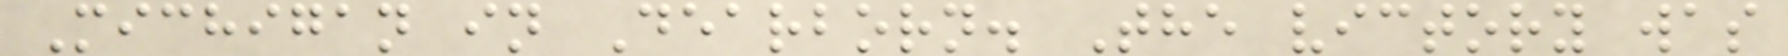Michigan in Dearborn. The victory was
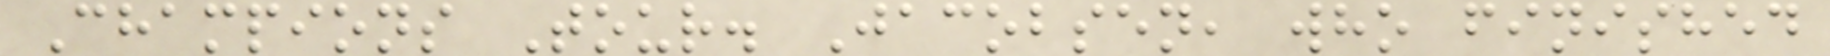Champions Tour. Jacobsen, who finished
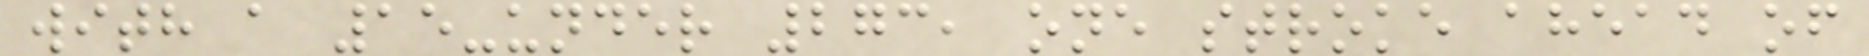with a 15-under 273, one stroke ahead of
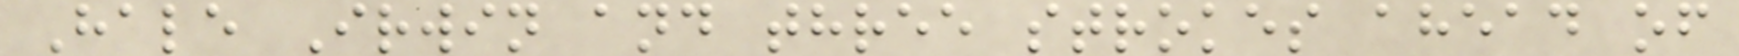Hale Irwin and three strokes ahead of
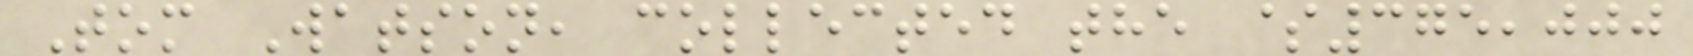Tom Watson, collected the $375,000
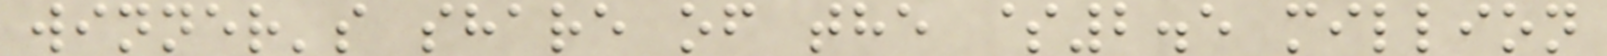winner's share of the $2.5 million
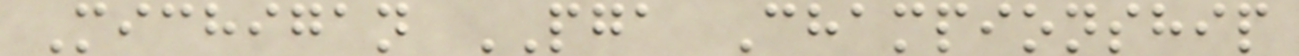Michigan PGA Championship
